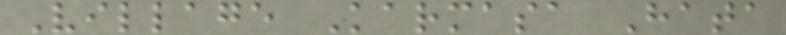Village Karmasa Hata
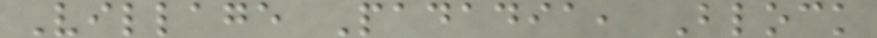Village Padadia, Block
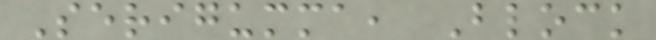Serigumma, Block
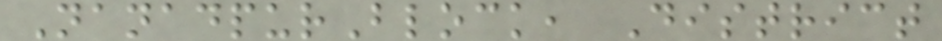NanadpurBlock, District
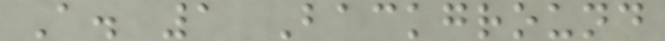A. 1 Background
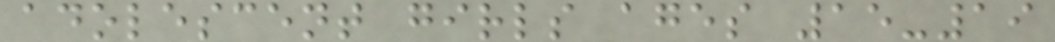adolescent girls ages 15-19
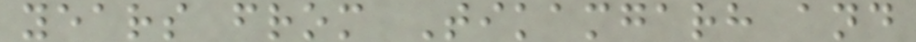years from Tikamgarh and
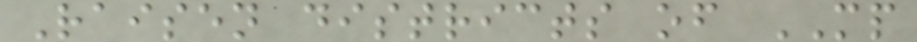Raisen districts of MP
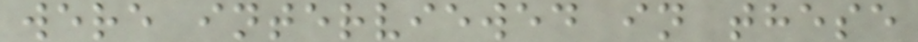were interviewed in these
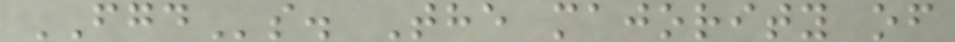FGDs. The majority of
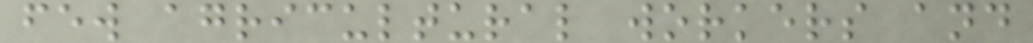few agricultural workers and
